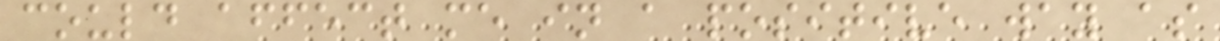could affect me in a positive way as
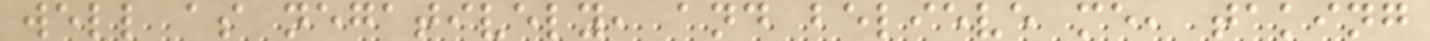well as negatively, and believe me, taking
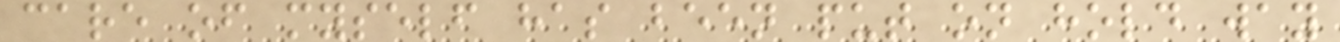care of myself has been put on hold way
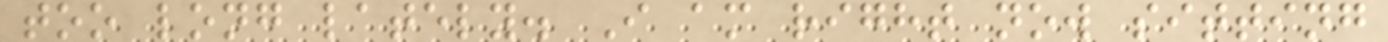too long lately. I am right now sitting
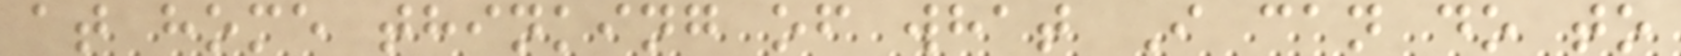at home thinking of what I can do to
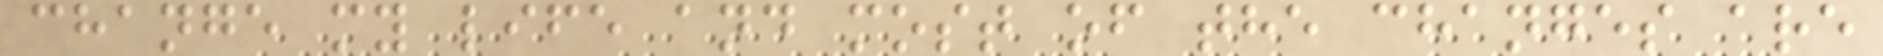change my life and most of the changes are
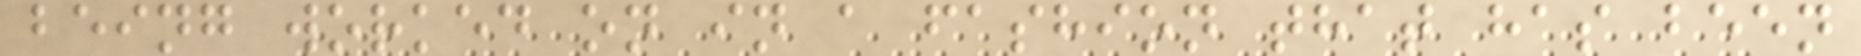being worked on in a fashion that has been
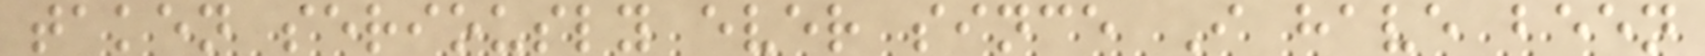taken seriously ever since I have been
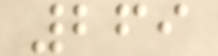269
